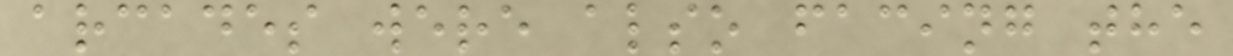arcades were also facing the
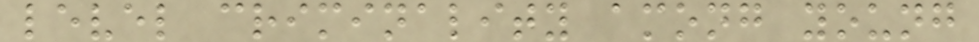level criminality among young
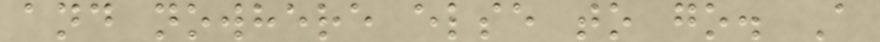and nowhere else to go. A
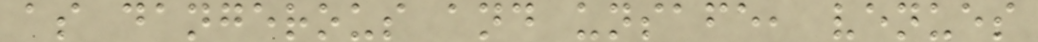as dangerous and unsafe, venues
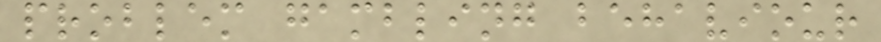problem gambling behaviour
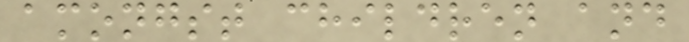amongst children and
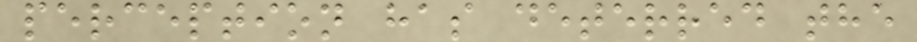perception has deterred the
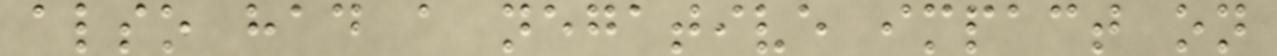also had a negative impact on
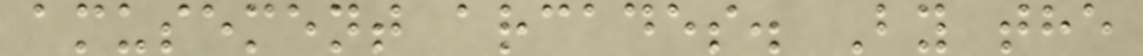amusement arcades. By the
